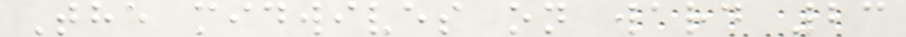The midwives on ward 23
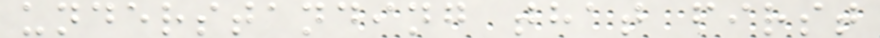understanding that first
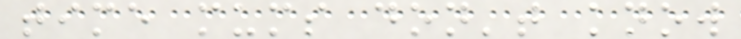time mums don't know
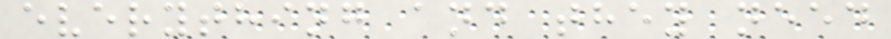everything and they need
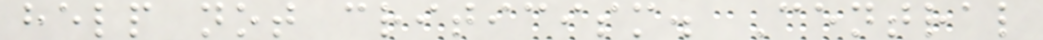help not criticism. Central
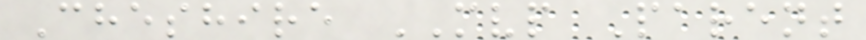Cheshire MVP Parent
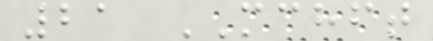21 MCHFT
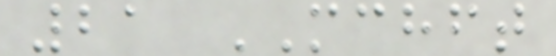21 MCHFT
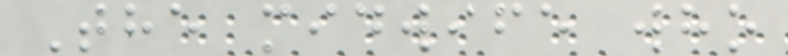The midwife who
